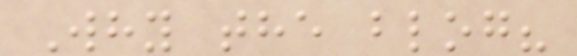Why the blog?
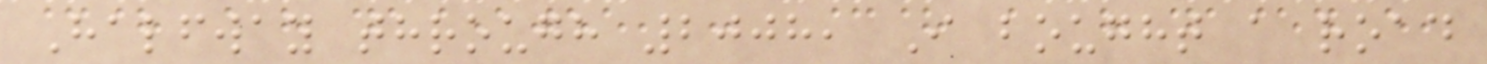Halfway through 2008, I bought a road
